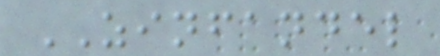ZINFANDEL
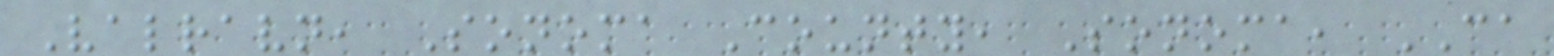Valravn, Sonoma County, Sonoma, CA
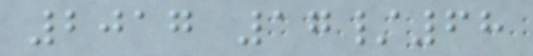2017 17/68
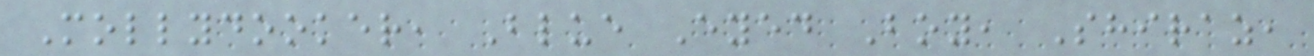Mollydooker, Blue Eyed Boy, Shiraz,
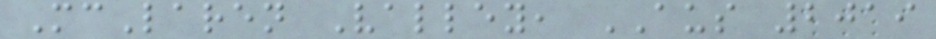McLaren Valley, AUS 2019
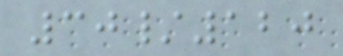30/120
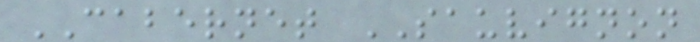CABERNET SAUVIGNON
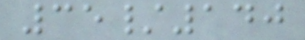35/140
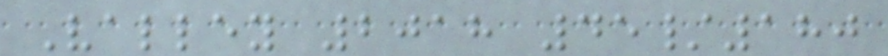Valley 2018 45/180
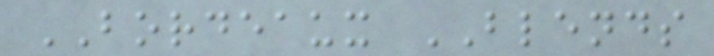BORDEAUX BLENDS
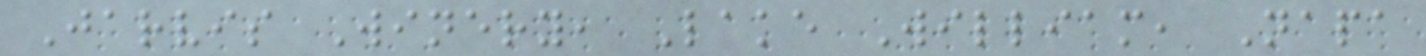Jarvis Winery, Lake William, Napa
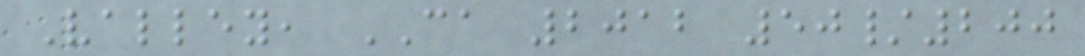Valley, CA 2012 50/200
